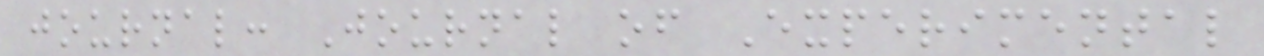journal: Journal of Experimental
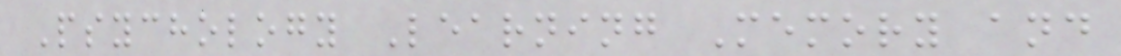Psychology Learning Memory and
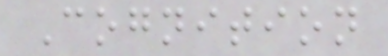Cognition
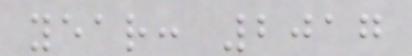year: 2017
